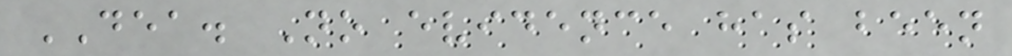DEA. No evidence has been
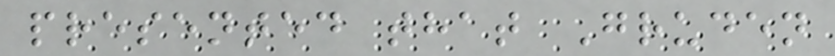presented that Gruden
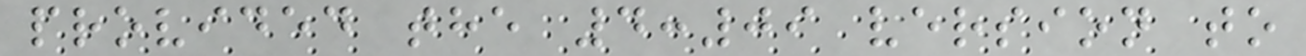provided the 4:09 version to
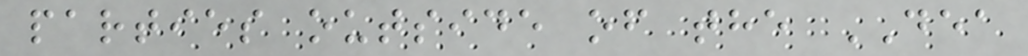parties outside of the DEA
